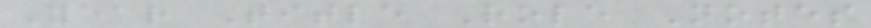Year Title Role Notes
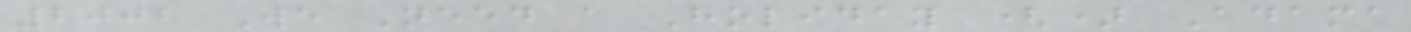2002 We Need a Holiday () Adama
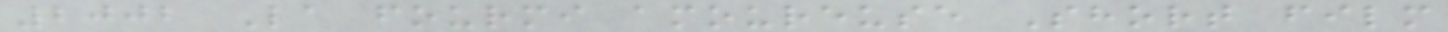2002 La fourmi amoureuse Short film
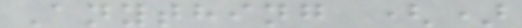Anything ()
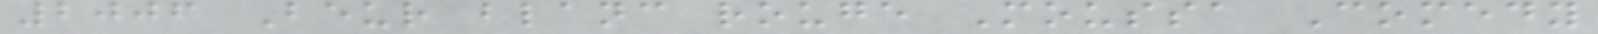2006 Beur blanc rouge Moussa Comedy
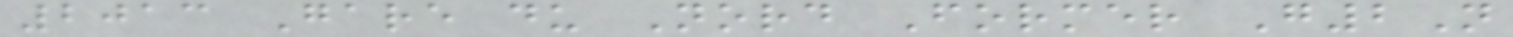2013 Gare du Nord Former G2N
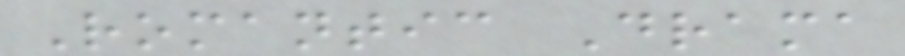Romantic Drama
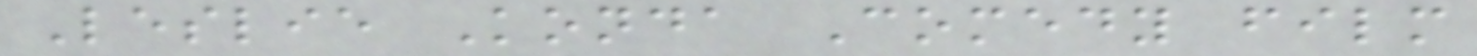Leslie Konda Comedy film
